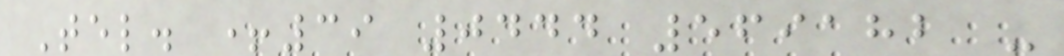Tel. +39 0444 569182 -
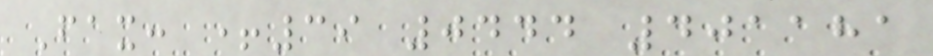Fax: +39 0444 401181
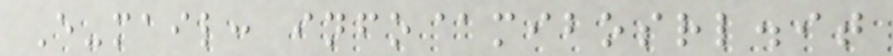E-mail: info@mibosrl.it
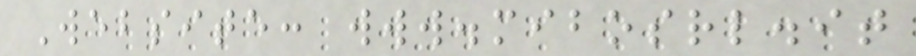Website: www.mibosrl.it
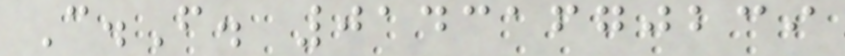C.F. 01431670239
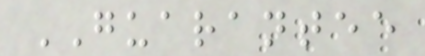GUARANTEE
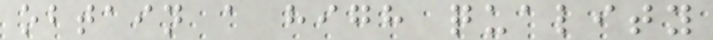obtain a high quality
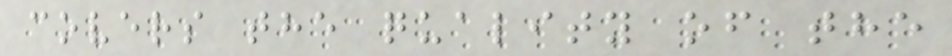covers the quality of the
